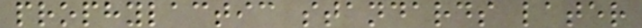prophylactic standards later
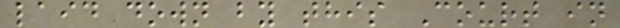laid down by this Court in
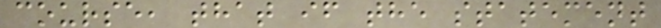course, that if the statement
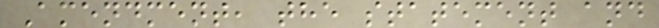Amendment, the statement and
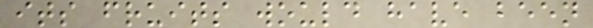its fruits would have been
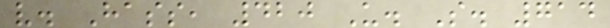v. Hass, 420 U. S. 714
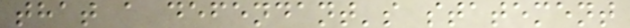that a defendant's statement
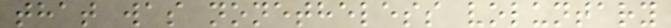that was nonetheless voluntary
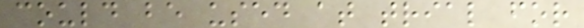could be used at trial for
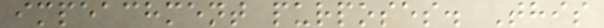impeachment purposes. This
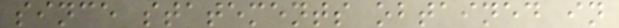since statements obtained in
